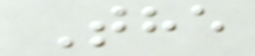The
